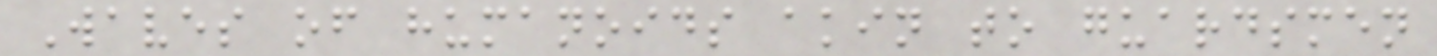Waves of humanoids akin to guardsmen
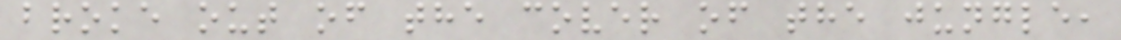broke out of the cover of the jungle,
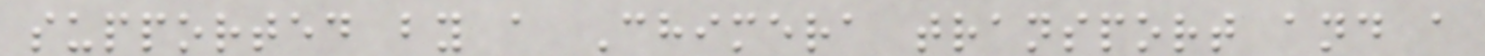supported by a Chimera transport and a
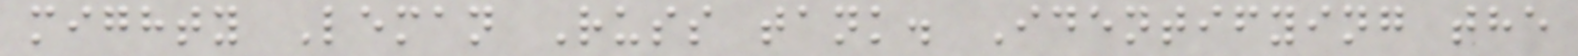mighty Leman Russ tank. Identifying the
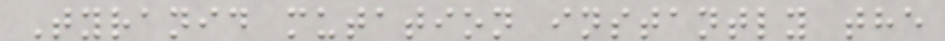Tyranid mutation instantly the
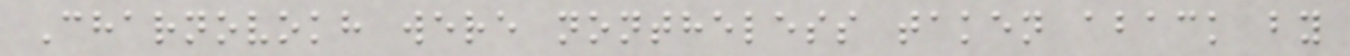Charnovokh were nontheless taken aback by
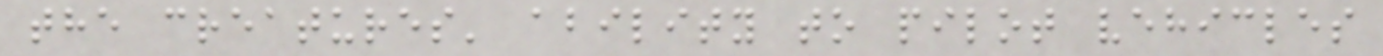the creatures' ability to pilot vehicles
